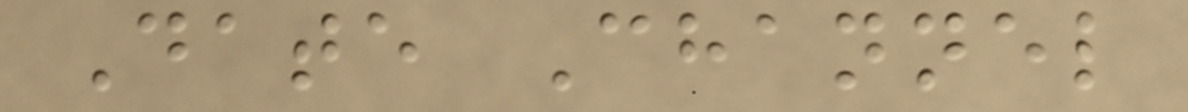Date Channel
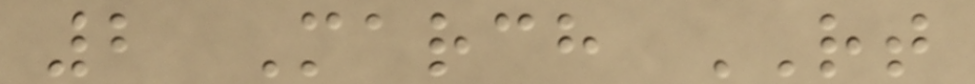2 March RT
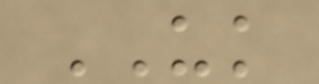UK
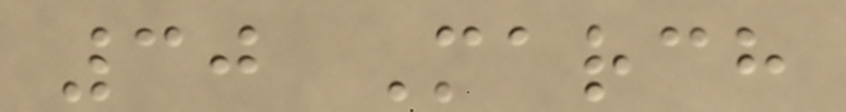30 March
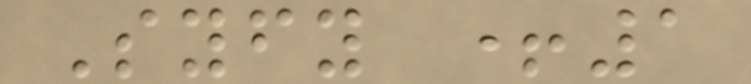Syfy +1
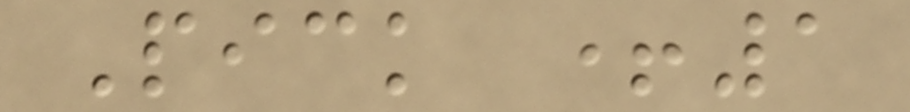Pick +1
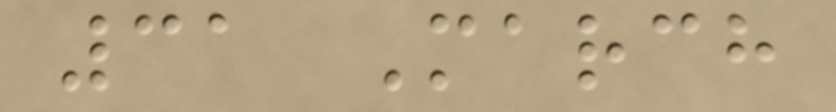31 March
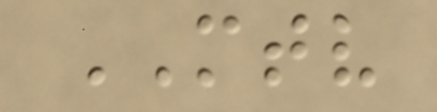MTV
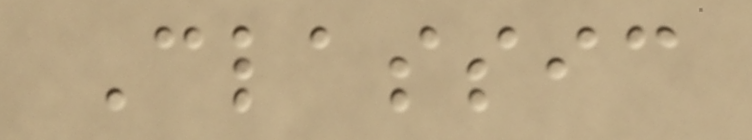Classic
